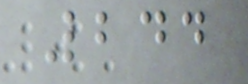244
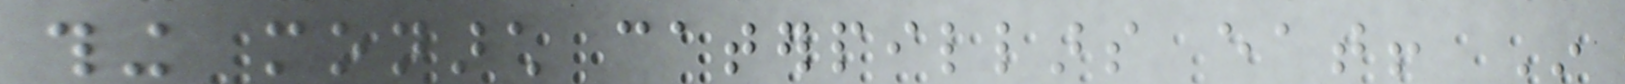thing monarch caterpillars eat! In
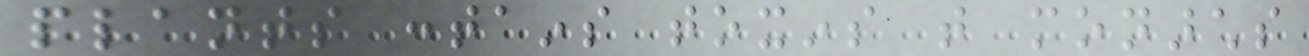plants contains toxins that monarchs
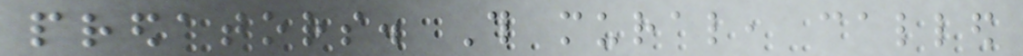predators. This mural, called
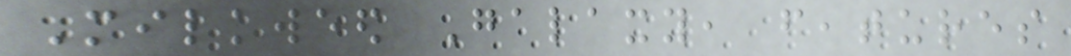Milkweed Galaxy, features
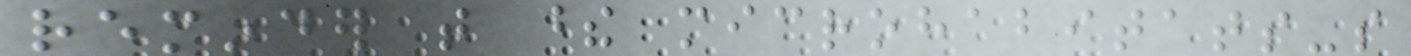reminder that these microhabitats-so
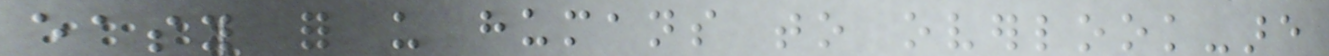easy for us humans to overlook-are
